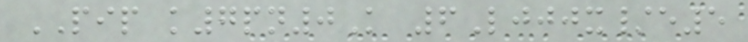PIP k7pn0K 6Ljjjx/e5
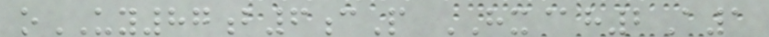oUY87b6cP HX@h2A1
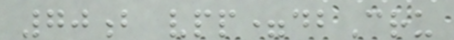70b vpp=dbCru
